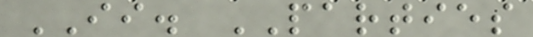II. PARTIES
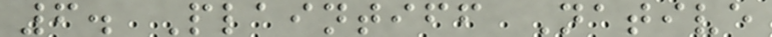6. Plaintiff Native
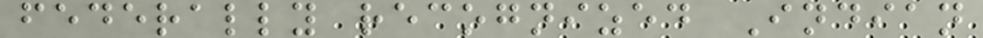federally recognized Indian
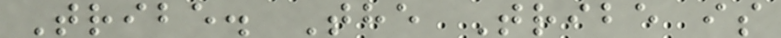Tribe. The Tribe is
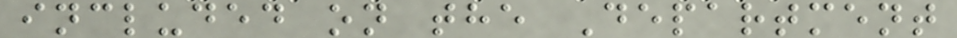included on the Department
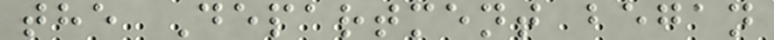the Department began
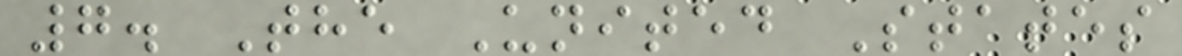7. The United States
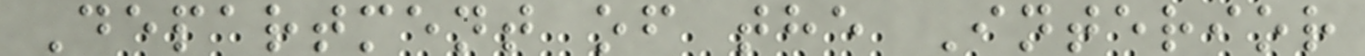Department of the Interior
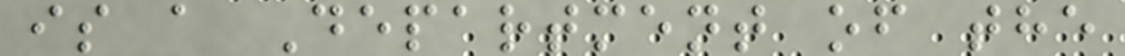is a Department of the
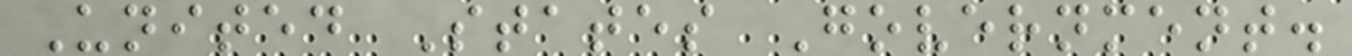United States Government.
